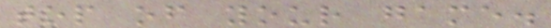top of your game.
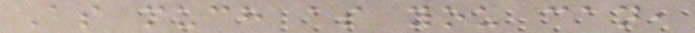As much as you can,
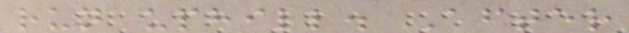run uphill. After
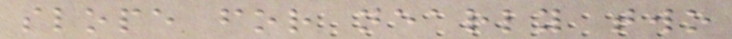slope for nearly two
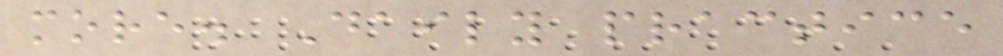more. Daily practice
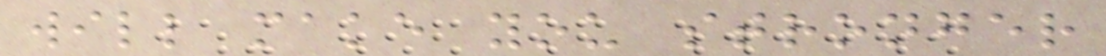will make you stronger
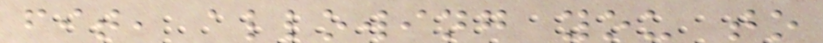fit, allowing you to
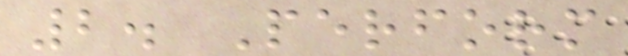2. Perform
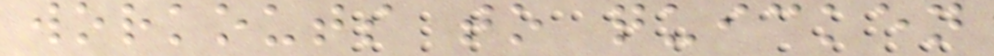workouts to quicken
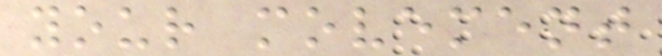your movement
